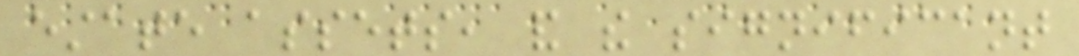estate assets, and the significant
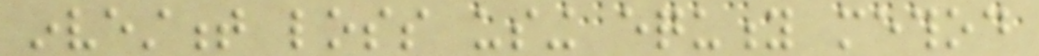investment loss using equity method
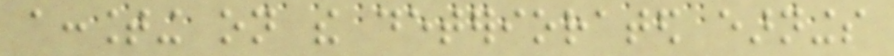accounting on the deteriorated earnings
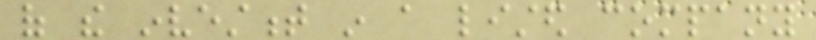of the investment in a listed company
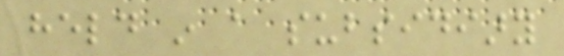held in a subsidiary
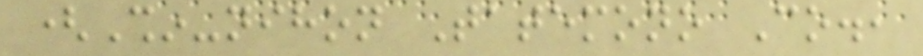(Shin-nihon Tatemono Co.,
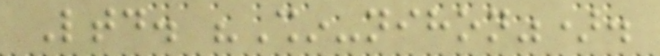Ltd. "Shin-nihon").
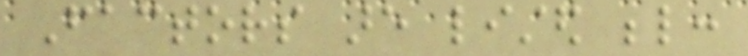Factors are listed below:
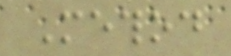Method
